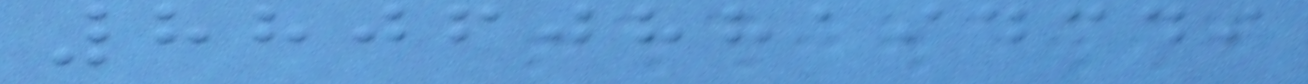8806088194349
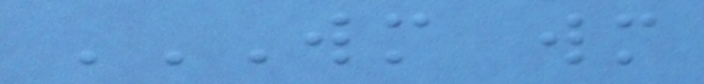WM WM
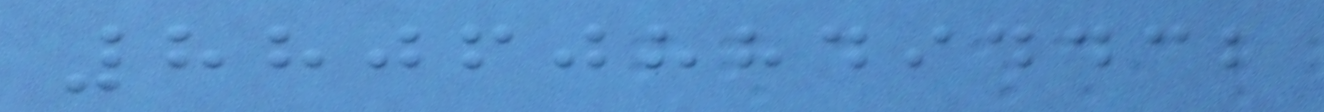8806088494432
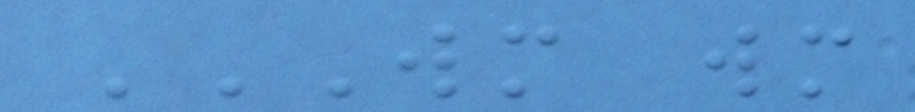WM WM
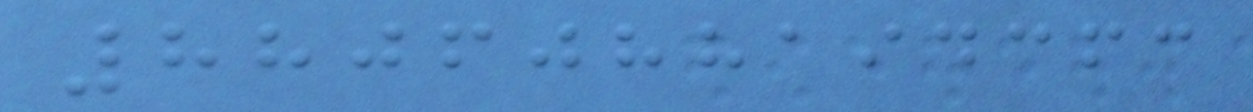8806088194363
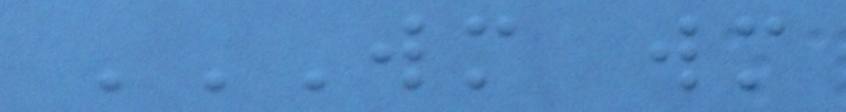WM WM
